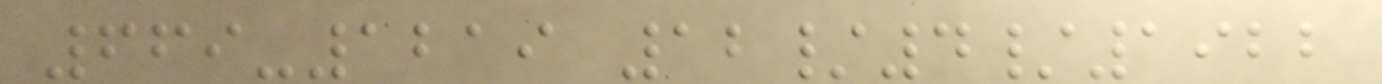669-1219 12/4/1922
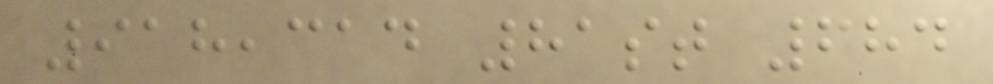918,314 81st 684
